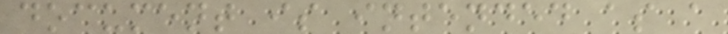document is intended as a
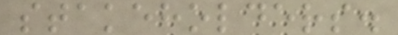stakeholders.
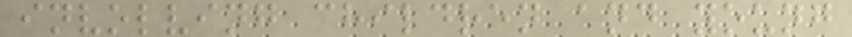involving children and young
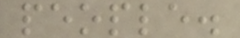people.
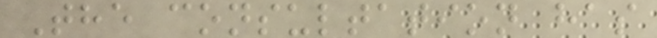The consultation has
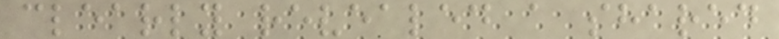clearly revealed a shared
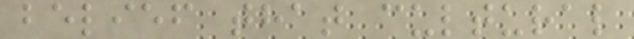belief that cultural
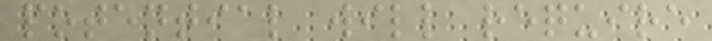potential will require
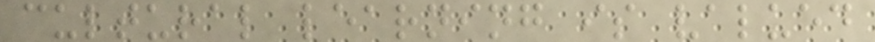cultural learning is valued
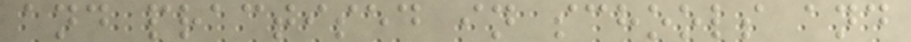and practised in schools and
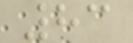83
